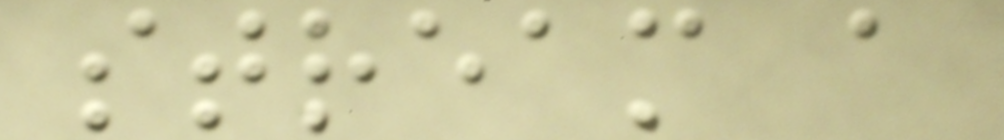stream a
